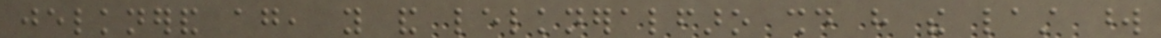jelknerand again, you and lelkneralfaro should have the last word
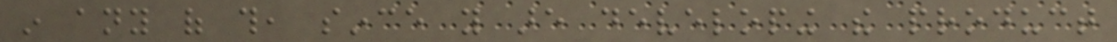in any of this, since you are developing the product
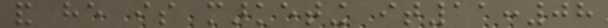and he is marketing it11:08
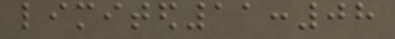limited11:08
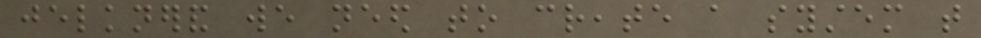jelknerand we need to create a system that
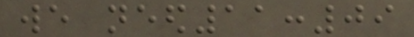we need11:09
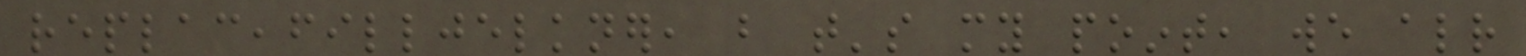replaceafilljelkner, but that's my point, we already
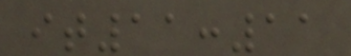it11:11
